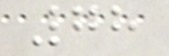78
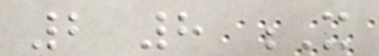2 8 X
